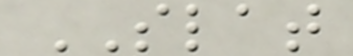SLAT
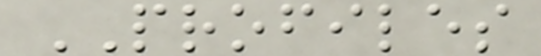PROFILES
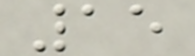15
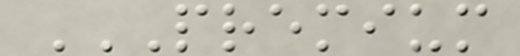PREMIUM
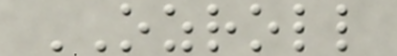OZROLL
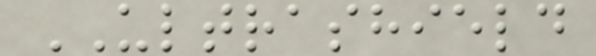ULTRASHIELD
